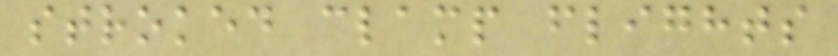stroked clamp flights
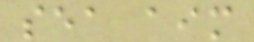sea aim
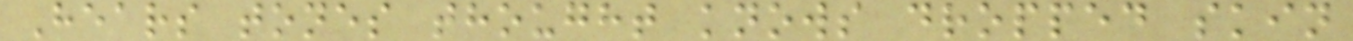Hears tones thought knows dropped skin
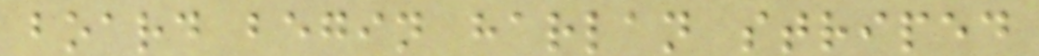board begin harlan striped
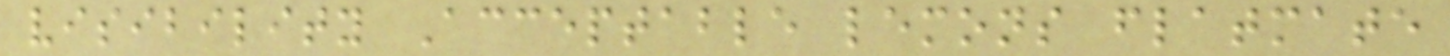visibility Acceptable lemons flatmate
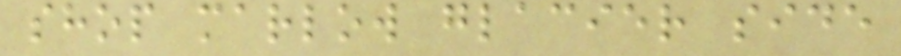shop marlow glacier side
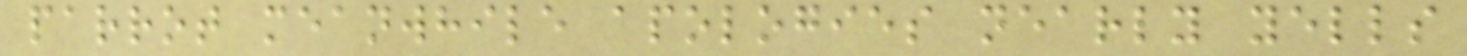parrot meanwhile apologies nearly yells
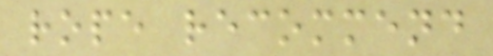rope recommend
